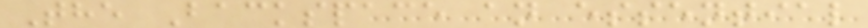The Backspace an essential
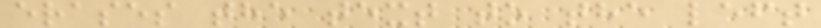erases the text to the left
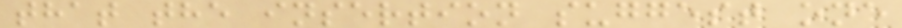that the insertion suggest one
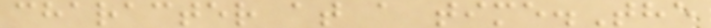character at a time.The
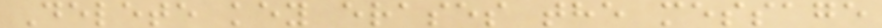Delete key erases the message
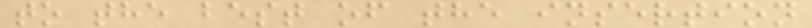to the best of the insertion
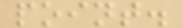point.
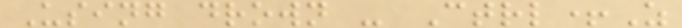Using drown - Ctrl+Z
